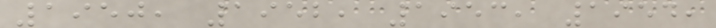1950, 1952, 1953, 1954,
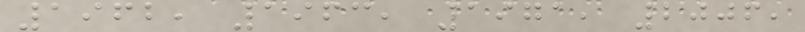1962, 1963, 1971, 2006,
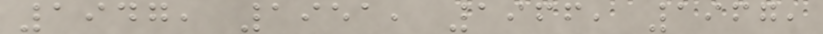1947, 1951, 1966, 1967,
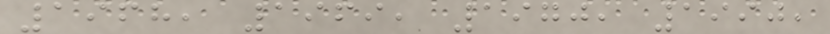1968, 1969, 1970, 1990,
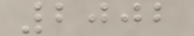2002
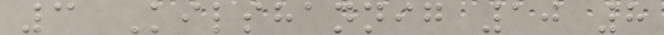3 Kilshannig 10 8
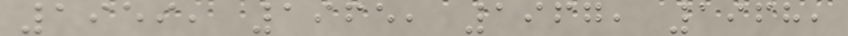1959, 1965, 1967, 1968,
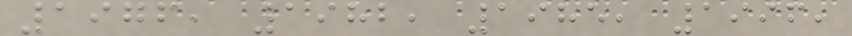1976, 1982, 1985, 1996,
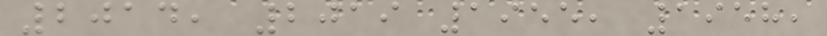2014, 2019 1955, 1958,
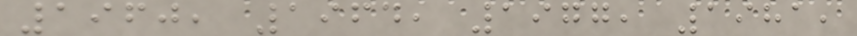1960, 1964, 1977, 1981,
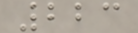223
